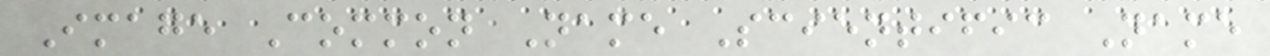Image Common Name Scientific Name
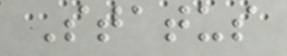Status
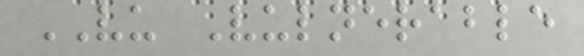VU Vulnerable
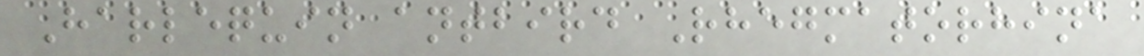Harlequin antbird Rhegmatorhina
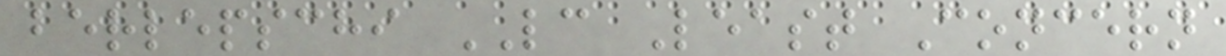berlepschi LC Least Concern
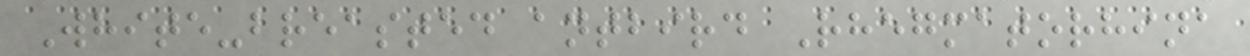White-breasted antbird Rhegmatorhina
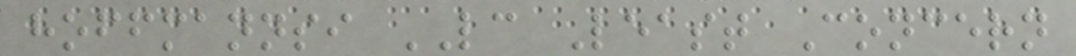hoffmannsi LC Least Concern
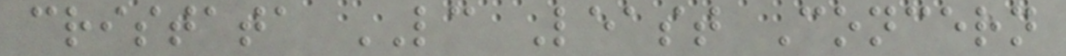cristata LC Least Concern
